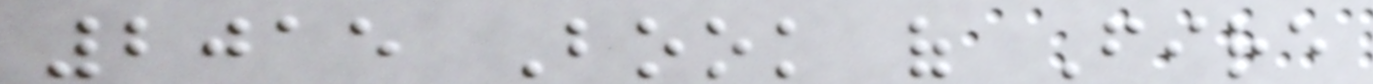2015 Book of Fire
